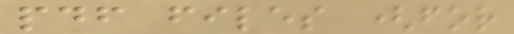pdf files (for
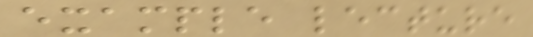example lecture
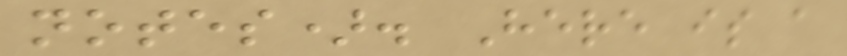notes). Here is a
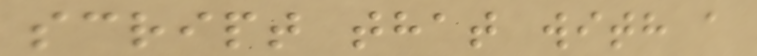script that with a
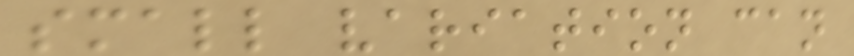small variation can
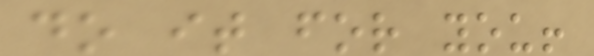do it for you!
